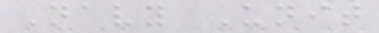Navy Unit
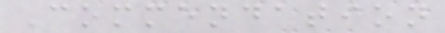Commendation
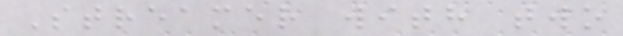Streamer with two
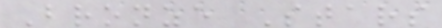Bronze Stars
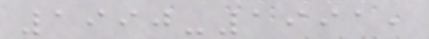1990-1991,
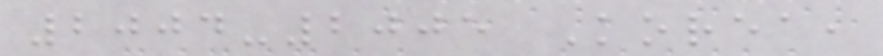2004-2005 Korea,
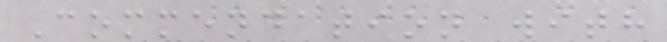Commendation with
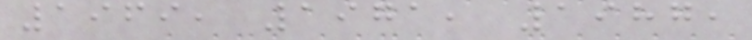1969, 1971, 1987,
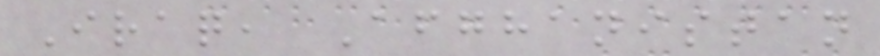Iraq, Afghanistan
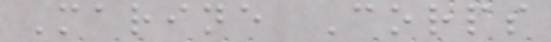Marine Corps
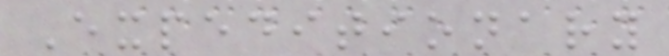Expeditionary
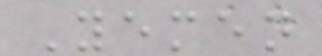Yemen
